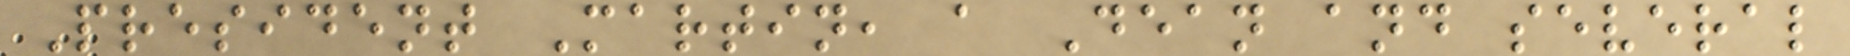President Martin, a Dean and several
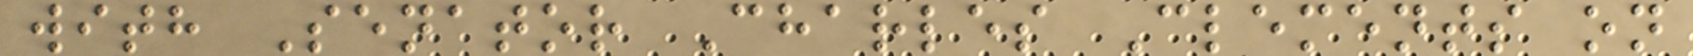with Senator Charles Clements on
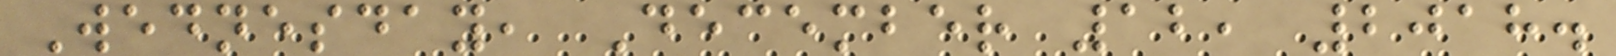Wednesday, December 12, 2018.
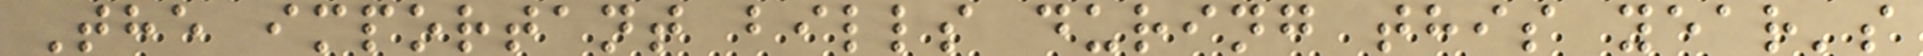The important bills during this year's
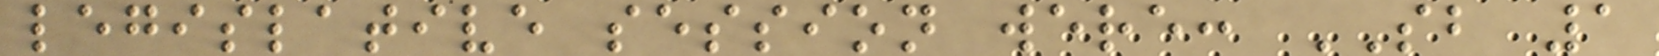legislative session were: SB 1
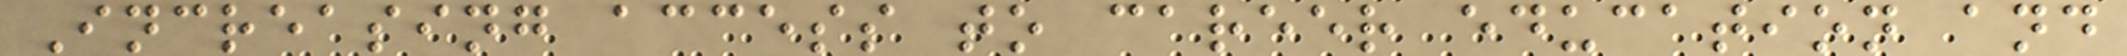Increasing access to career education and
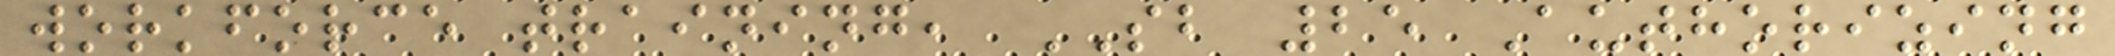workforce training, SB 25 Authorizing
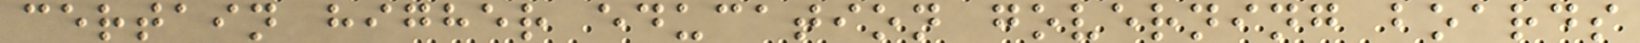certain higher education governing boards
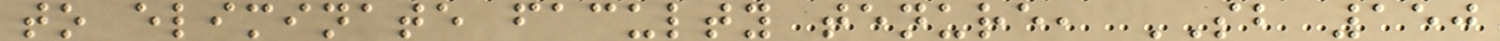to eliminate faculty tenure, SB 150
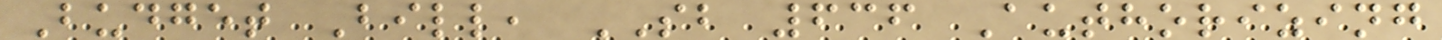Budget Bill, SB 636 Authorizing
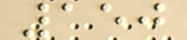150
